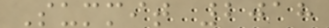Summit 2018
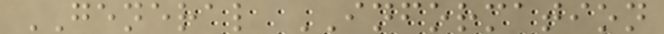GENERAL INFORMATION
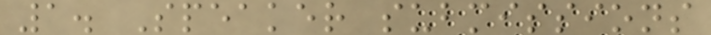1. Speaker submissions
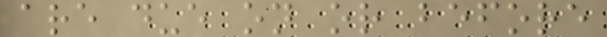are due on or before
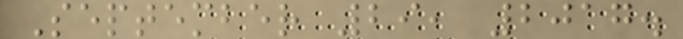September 29, 2017.
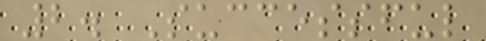2. Successful
